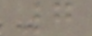7
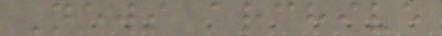News archive
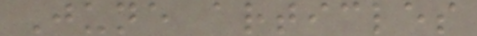June articles
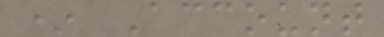* Account
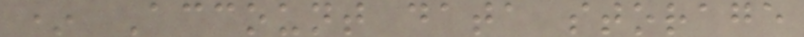* Account data storage
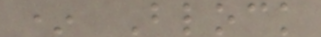* Block
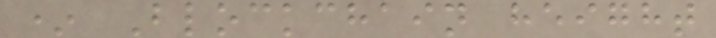* Blockchain height
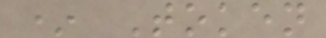* Token
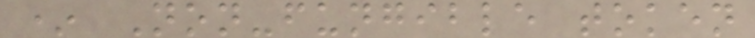* Non-fungible token
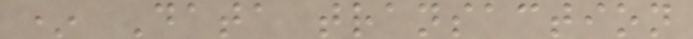* Data transaction
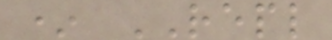* REPL
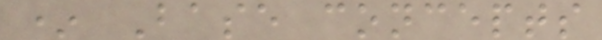* Base concepts
